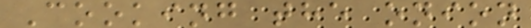Cooking the onion
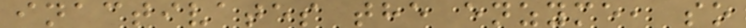inactivates the enzyme, so
